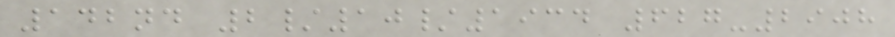142nd 2/10/1934 627-2908
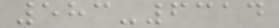583-6314
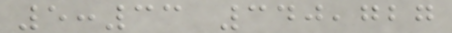5:33 340,727
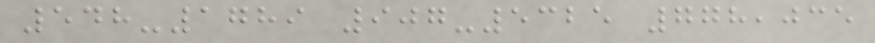548-1789 907-5325 778,035
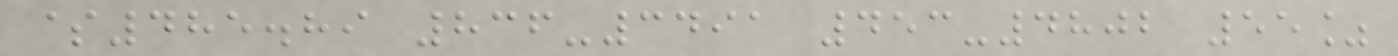$485.89 836-3491 453-4802 55%
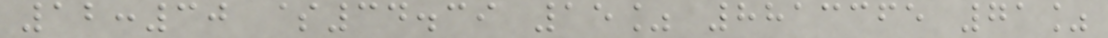12:30 $34.39 15% 8813365 71%
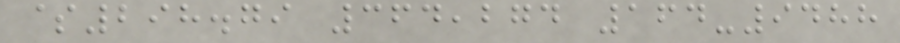$298.79 364,274 164-9488
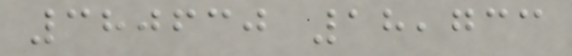380630 18,733
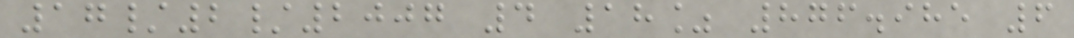17/2/2007 4 18% 876.985 6
